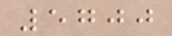5700
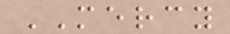MERCY
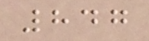847
